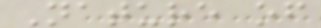Nature of
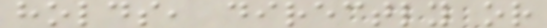holds, directly or
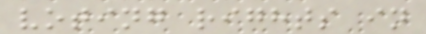voting rights in
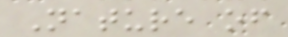Nature of
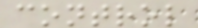control
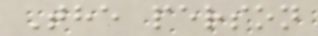The person
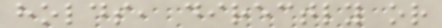holds, directly or
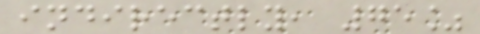indirectly, 75%
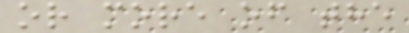or more of the
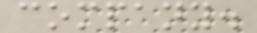company.
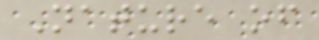Nature of
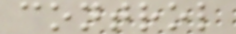control
